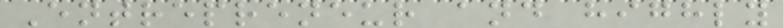Entrepreneur and highly
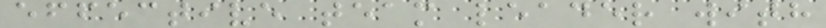effective team leader with
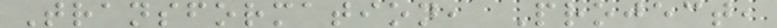Transformation, Project,
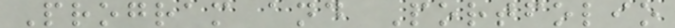Program and Portfolio
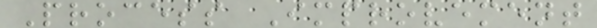Process Improvement
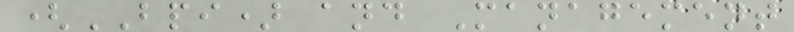(BPI) and Management
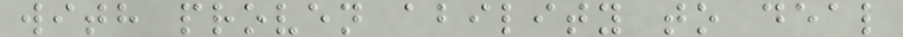with proven ability to deal
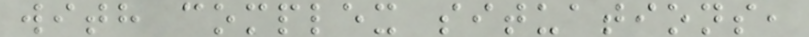with complex situations,
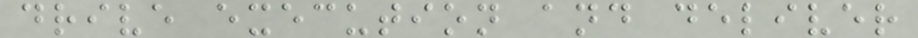drive execution and deliver
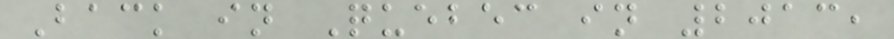Back in Quebec in 2013,
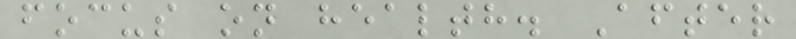focus on health. After
